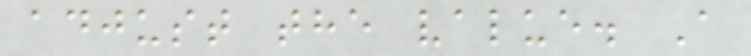adjust the value. A
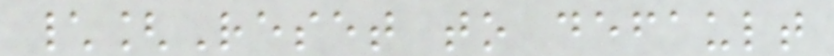\[Reset to default
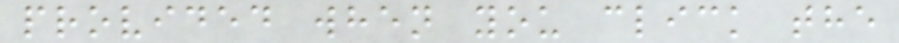provided when you click the
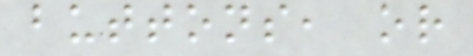buttons, or
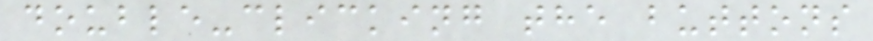double-clicking the buttons
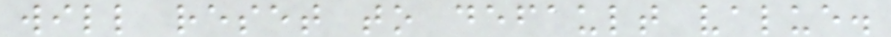will reset to default value.
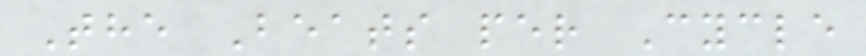The Beats per Cycle
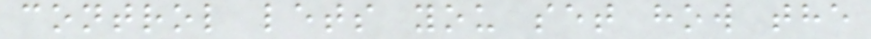control lets you set how the
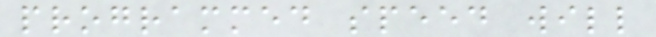programmed speed will
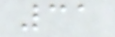31
